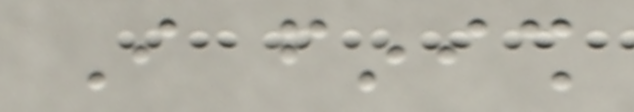I finish
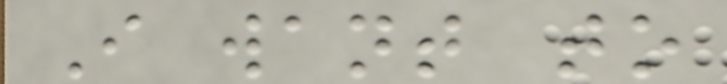I want to
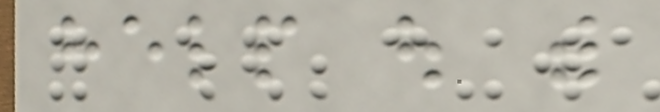help out with
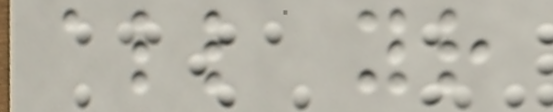all your
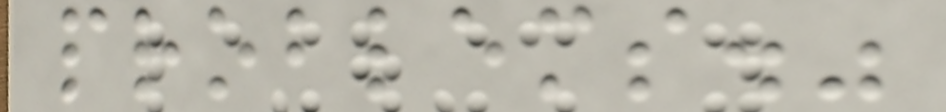problems."
